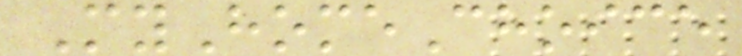MyHomeChoice
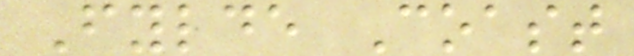Fylde Coast
